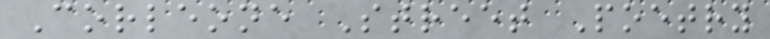Corleone Street Poetry
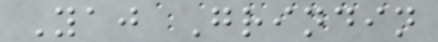Yaj Grindin
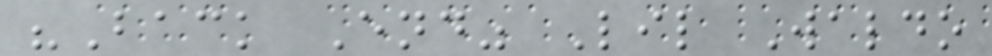"Back End" Lil Waldo
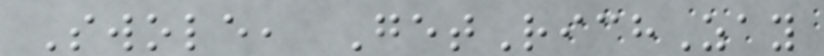Swole, GetRichZay
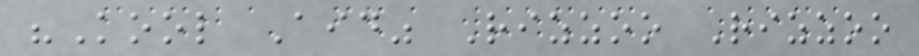"Kool Aid" Rizzoo Rizzoo
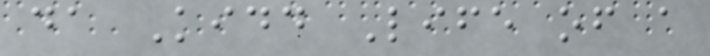da Kidd Life of a
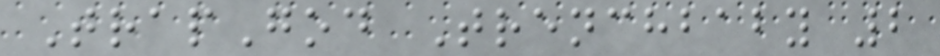TrapGod Trenchbaby 2
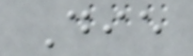Die
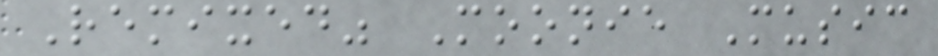Remixed" Moonie Music
